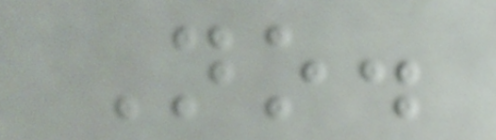No.
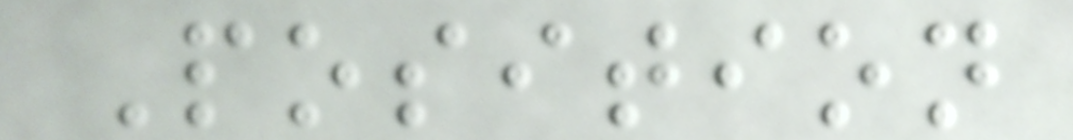Position
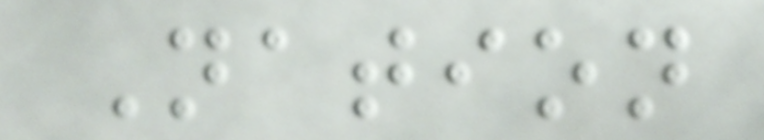Nation
